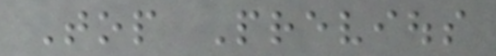Top Previous
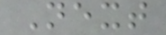Next
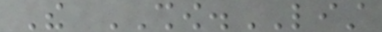The SHOW.LIST
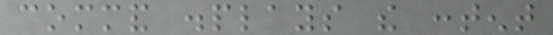command displays the content
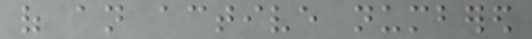of an active numbered
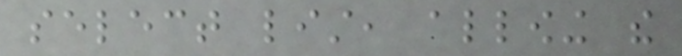select list, allowing the
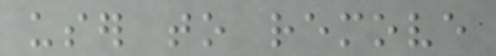user to remove
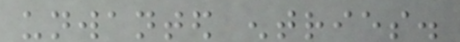unwanted entries.
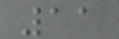11
